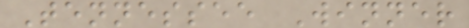Tennessee Winner
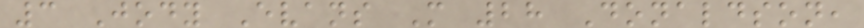3 Jody Evans M 28 Donaldson,
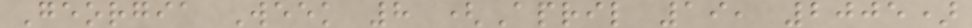Georgia Week 8 (April 19, 2005)
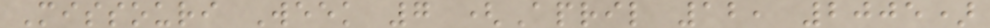Missouri Week 7 (April 12, 2005)
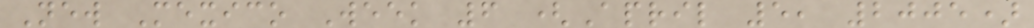New Mexico Week 6 (April 5, 2005)
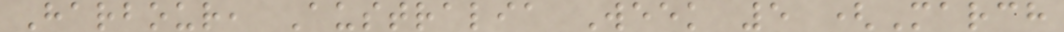Harbour, Australia Week 5 (March
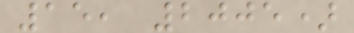15, 2005)
